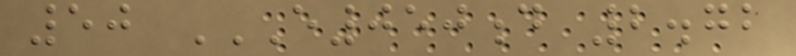50 E050D 2.72
